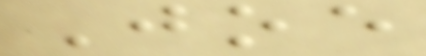Joe
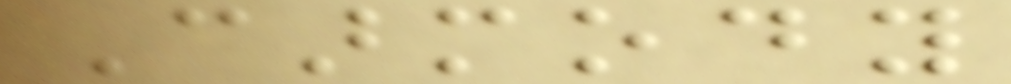Carmody
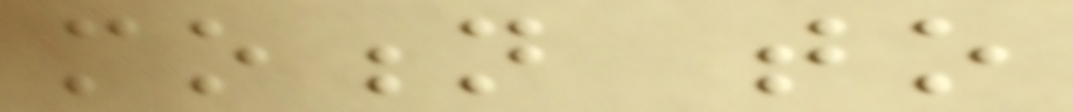motion to
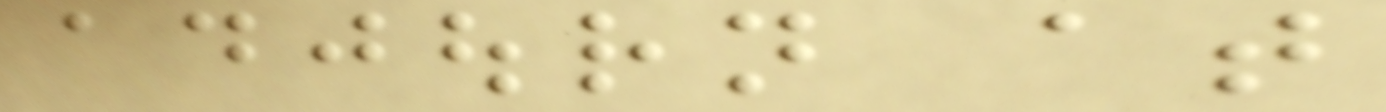adjourn at
